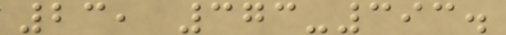23, 373-393.
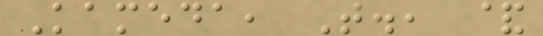Kameda, T., &
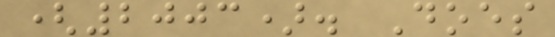(2003). Does
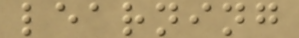learning
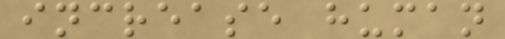increase human
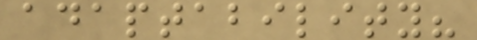adaptability?
